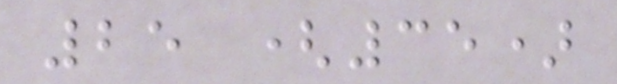25 (35)
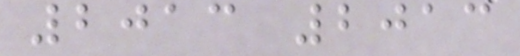2013 2013
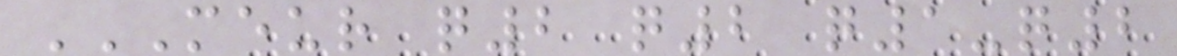MEUR Q2 Q2 Q1-Q2
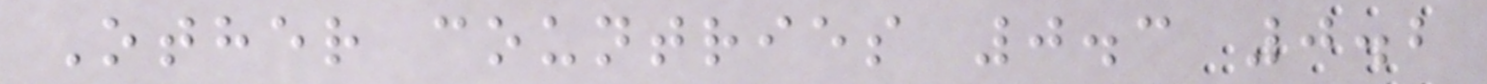Other countries 0.3 0.2
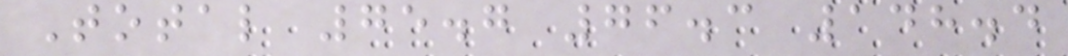Total 75.7 76.3 148.4
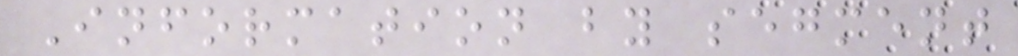Information by segment
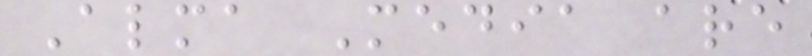Alma Media are
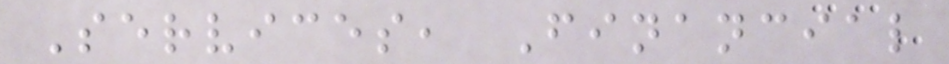Services, Financial
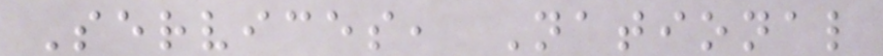Services, National
